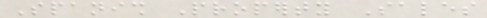Spanish Property Sales
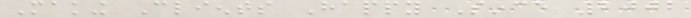Making Clients Happy Since 2002
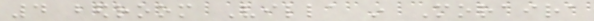4 bedroom Villa in Moraira
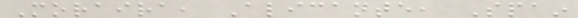Moraira, Alicante, Spain
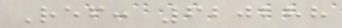Ref: 620288
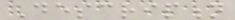Description
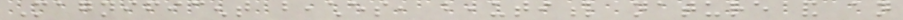Magnificent beaches, beautiful nature and an
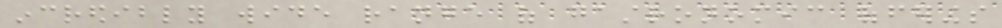incredibly wide range of gastronomic offerings
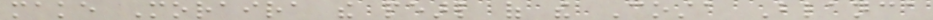make Moraira the pearl of the Costa Blanca
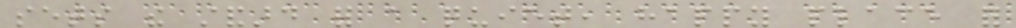sets the standard for a quiet, happy place for
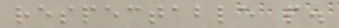respectable people.
